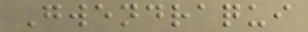Gwendraqui
